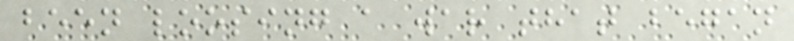been loosing a war that began
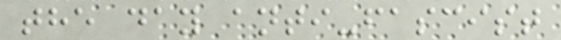the day anti-fascist
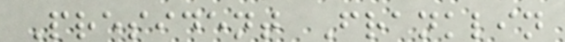President Franklin
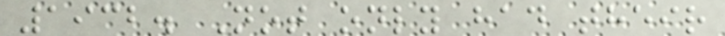1932. Not only had their
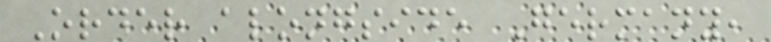Order alongside Germany,
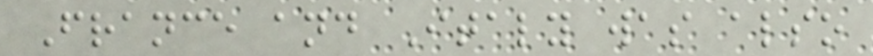France and Italy was also
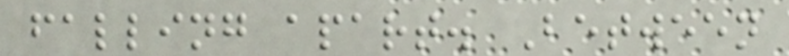falling apart. Between
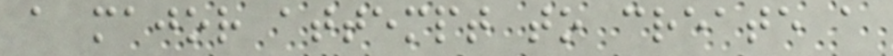a major attempt to create a
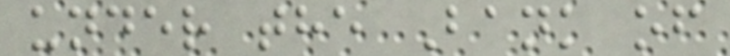under the Bank of
